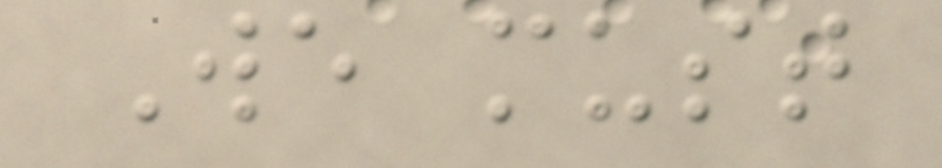We must
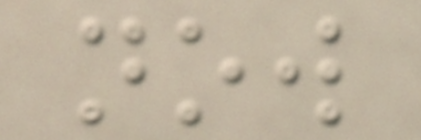now
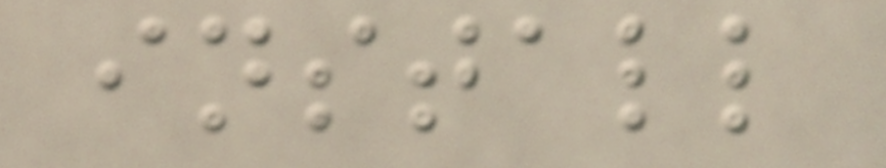install
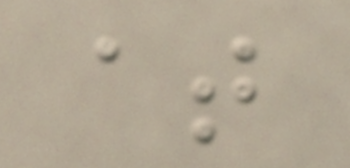at
